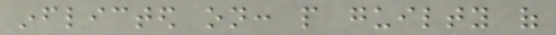inflicted on: people guilty of
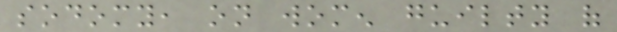sodomy, on women guilty of
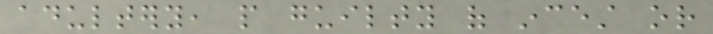adultery, people guilty of incest or
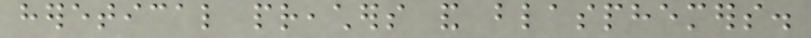heretical preachers and blasphemers.
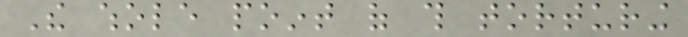The whole point of this torturing
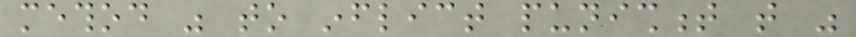method was to inflict punishment that was
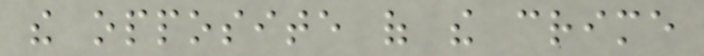the opposite of the crime
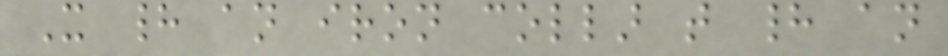It had an iron collar that had an
